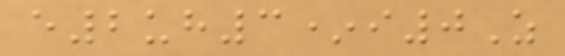e2uh3*i0Z
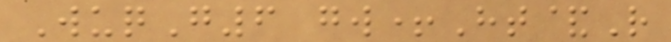WuqG6 gw+Ht&R
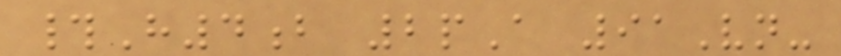#H4b 2pA 91Vn-
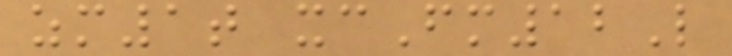zm1t xcFm12L
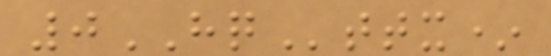0HQttx*
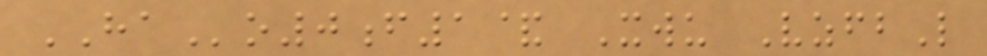HAo0f1& Xwu VzfbL
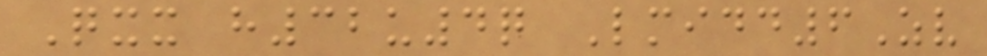Qxx h32u4q Lmidd6Zv
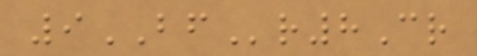9BFr8Cr
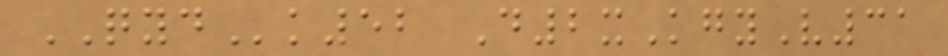QYDk52 D2xKgyV31
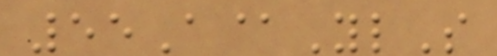55A@YlS
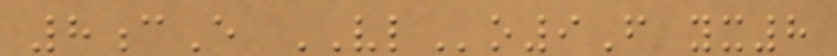8cE VLo9F yx8
